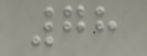78
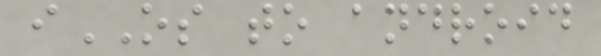iOS to android
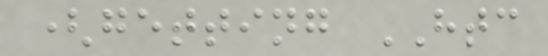(getting HTC
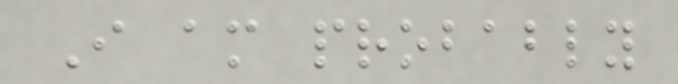I am probably
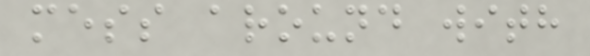mess around with
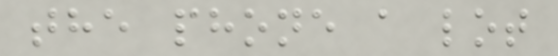the phone a lot
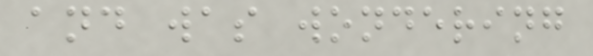and was wondering
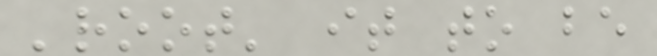'root' it to be
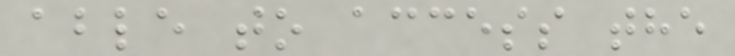able to access the
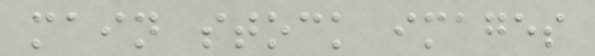main stock images
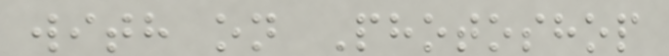with on Photoshop
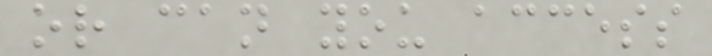or can you access
